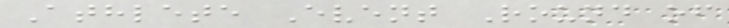Athlete Event Round of
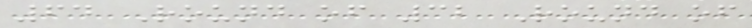64 Round of 32 Round of
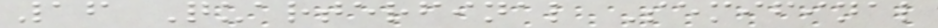16 Quarterfinal Semifinal
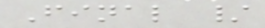Final /
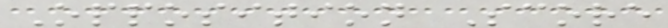Opposition Score
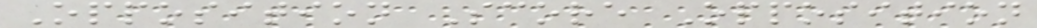Opposition Score Opposition
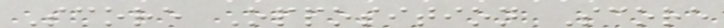Score Opposition Score
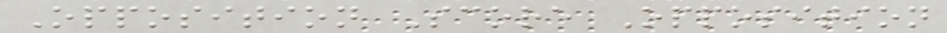Opposition Score Opposition
